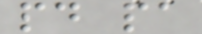pd pa
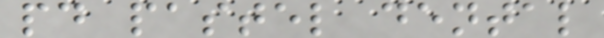pd pastel dental
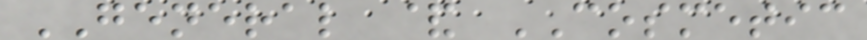GENERAL & COSMETIC
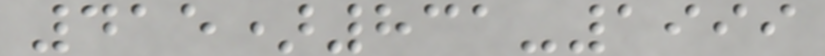415)831-1999
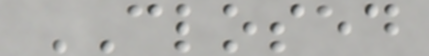CLOSED
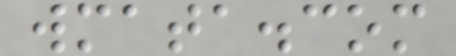wmata.com
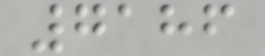7186
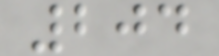204
